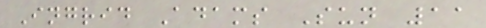Ingrid Adams Sun 11
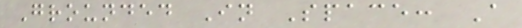Grounded In Space: A
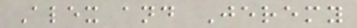Alex and Jeremy
